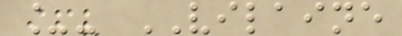_- VILAINE
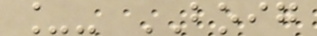_- BOIG
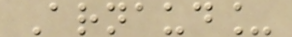Arnaud_
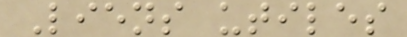Liens utiles
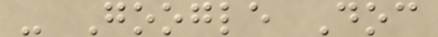- Google Doc
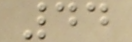44
